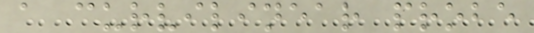a curvilinear probe
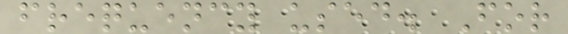frequency used. For
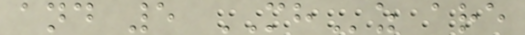and 5 MHz are
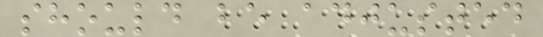should be adjusted
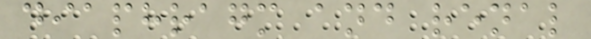diaphragm and renal
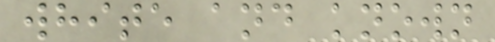white and known
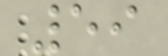59
